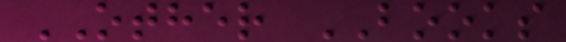OTHER BOOKS
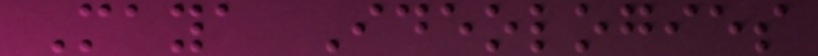Maya Ideologies
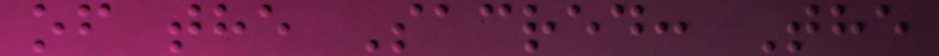of the Sacred: The
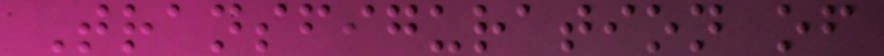Transfiguration of
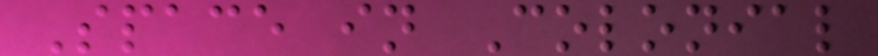Space in Colonial
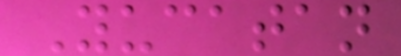Yucatan
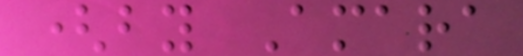(by Amara
